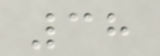38
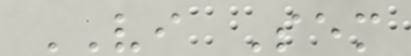VI Sem
